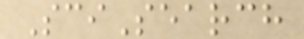SciSearch
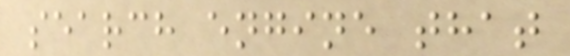search engine that
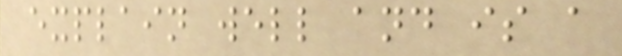explain well and is a
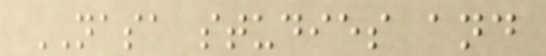NASA studies and
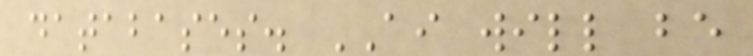databases. AI will be
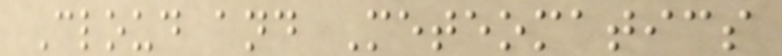Cloud and Meteomatics
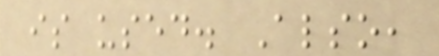is used. Also,
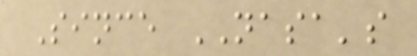Since NASA's
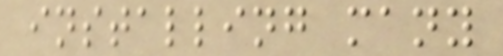installing many
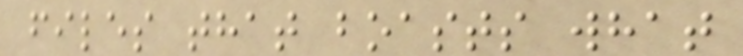files that boasts what
